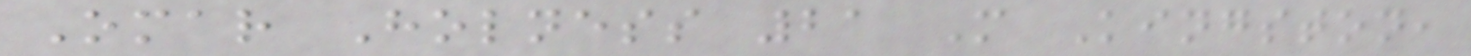Omar Holness 21 M Kingston,
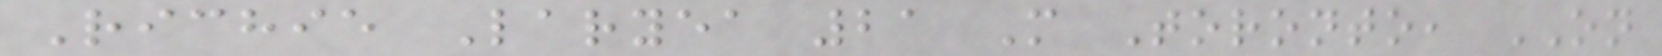Richie Laryea 21 M Toronto, ON
